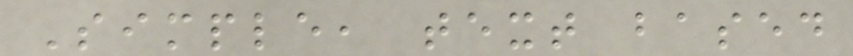Simple, text based
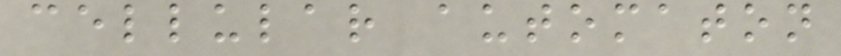cellular automaton
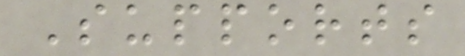Supports
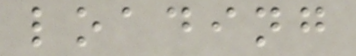loading
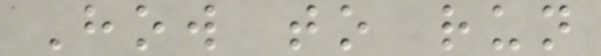How to run
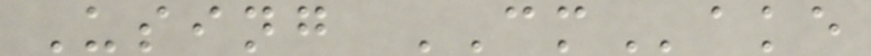Using CMake
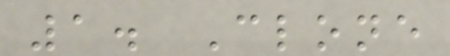1. Clone
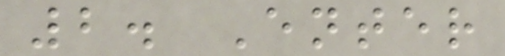2. Enter
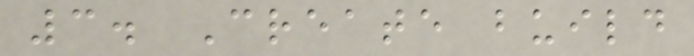3. Create build
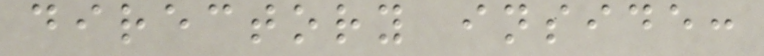directory inside:
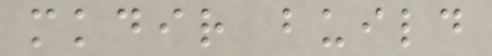mkdir build
